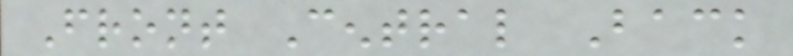Front Central Back
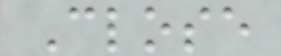Close
